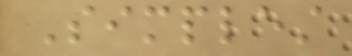Simplest
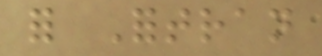for Fortran
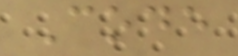Code
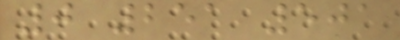0 251 501
